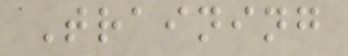Training
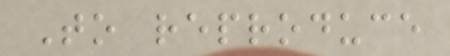To reproduce
